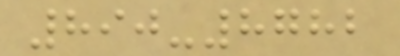890-8782
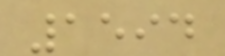1594
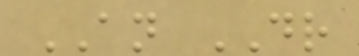AN DR
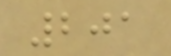201
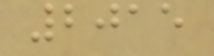2015
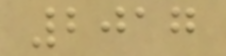2017
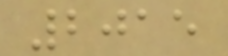2015
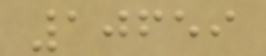10659
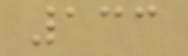133
